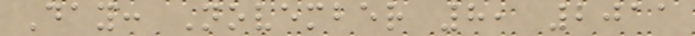Day: November 8, 2011
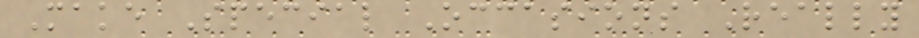Make Special Occasions Really
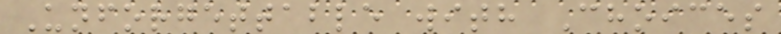Unforgettable with Choices
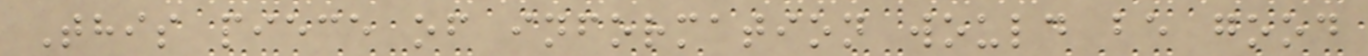This piece of information would be good
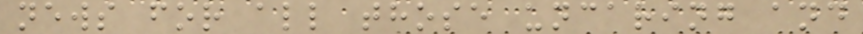news for all those uncaring and
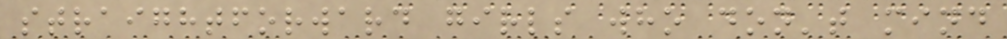straightforward girls who don't mind
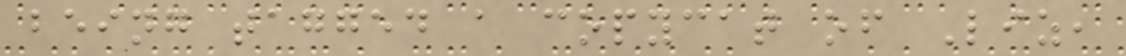being tagged a copycat of Liz,
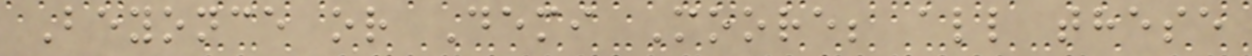Beyonce or Demi Moore; all these
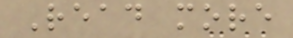Read more
